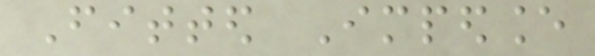Fitted Impedance
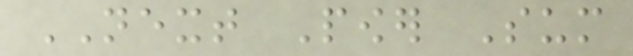NEXT Power Sum
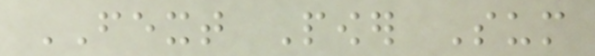FEXT Power Sum
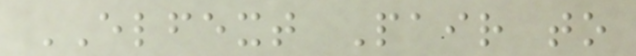ELFEXT Pair to
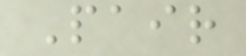Pair
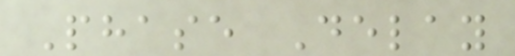Phase Delay
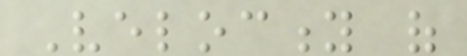Velocity of
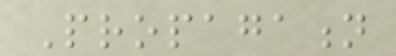Propagation
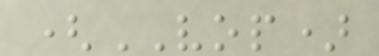(VOP)
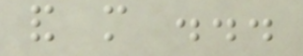and more ...
